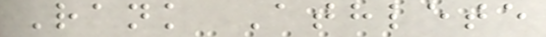Rank Athlete
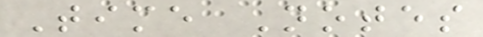Time Notes
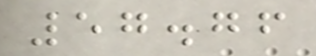57.76
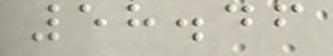58.46
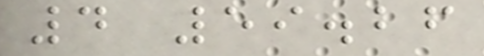4 59.26
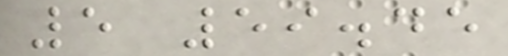5 59.45
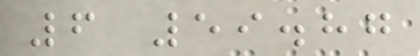6 59.87
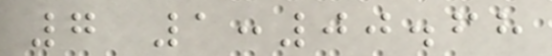7 1:00.68
